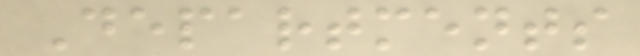Departments
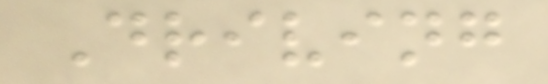Driving
